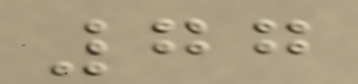77
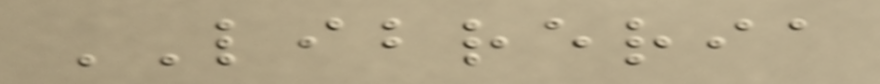LIBRERIA
